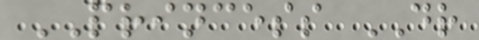PRINCESS DR
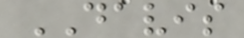DAVIS
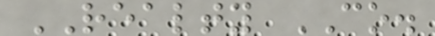REALTY CO.
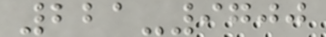221-9700
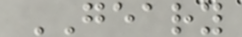GEARY
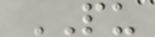PU
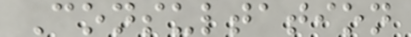Consultation
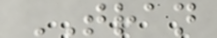TRAN
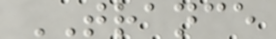TRANCE
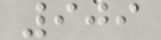909
